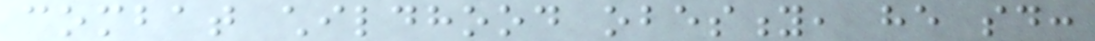combat childhood obesity, he said:
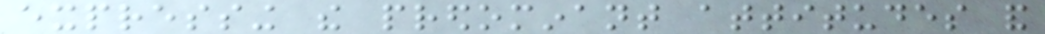expressing the predominant attitudes and
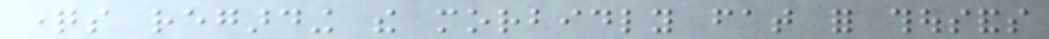questions regarding the morbidly fat for thousands
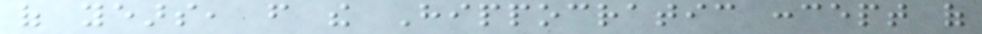of years, from the Hippocratic concept of
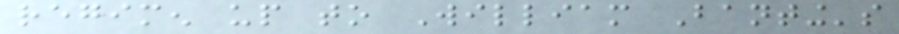regimen up to William Banting's
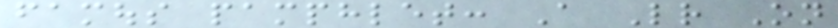famous pamphlet: A Letter On
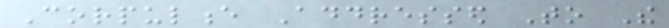Corpulence Addressed To The
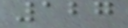127
